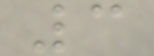3
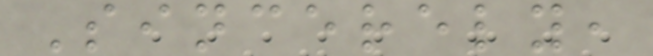Sincerely,
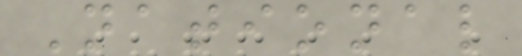National
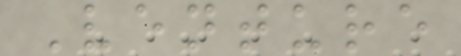Venture
